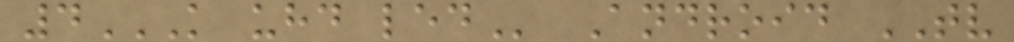4K UHD LED Android TV
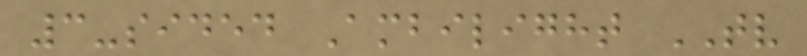3-sided Ambilight TV
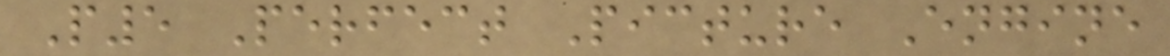P5 Perfect Picture Engine
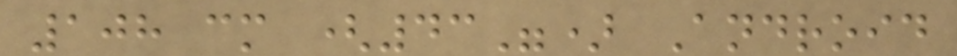108 cm (43") Android
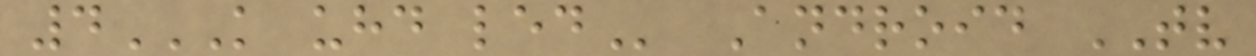4K UHD LED Android TV
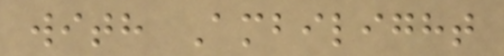with Ambilight
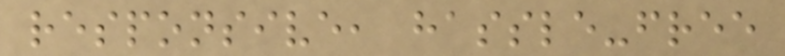responsive, hassle-free
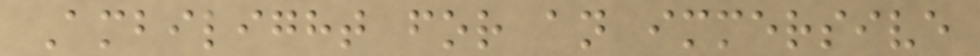Ambilight for an immersive
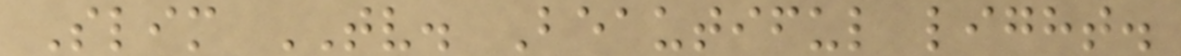Slim TV. Beautiful light.
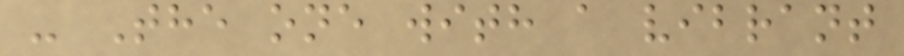- The one with a vibrant
